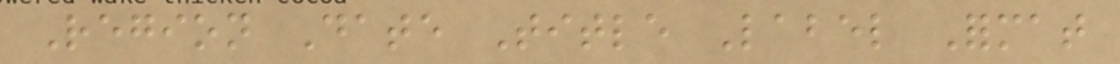Region Date Title Label Format
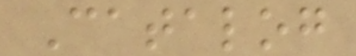Catalog
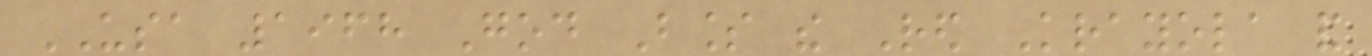USA 1968 God Bless the Red Krayola and
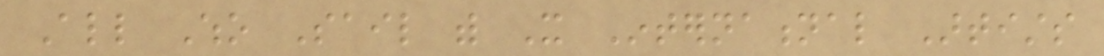All Who Sail with It International Artists
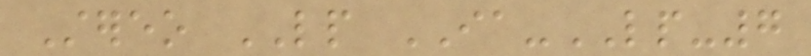Stereo LP IA-LP-7
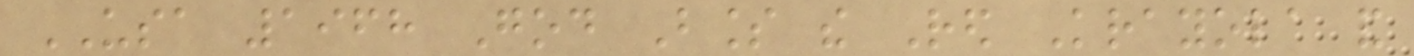USA 1968 God Bless the Red Krayola and
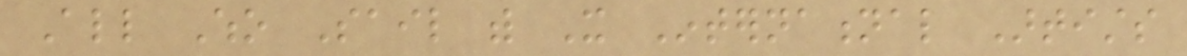All Who Sail with It International Artists
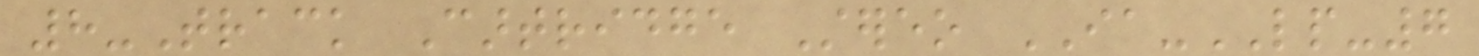8-Track Cartridge Stereo IA-LP-7
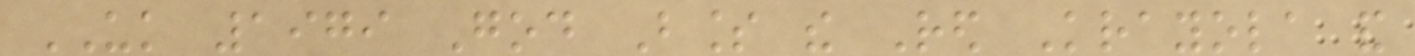UK 1979 God Bless the Red Krayola and
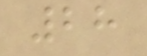28
